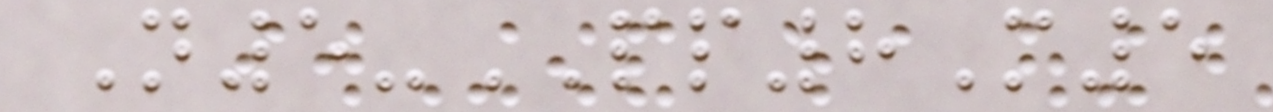N5-PP8M5
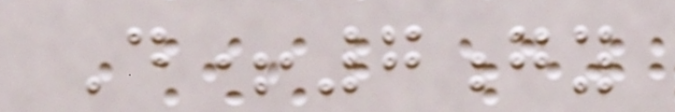D+7gy
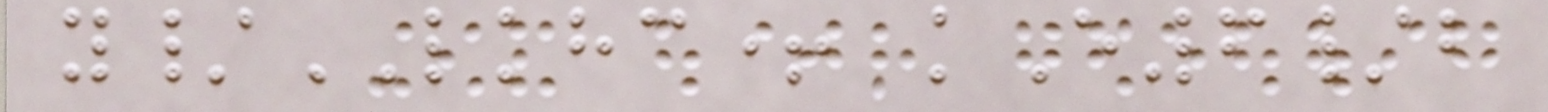y/LKHC+ kE6/b
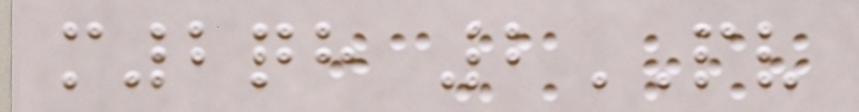m2qh 2PV
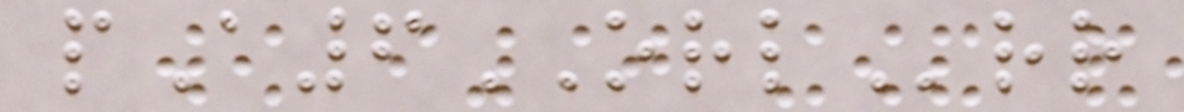pA6ORLrr
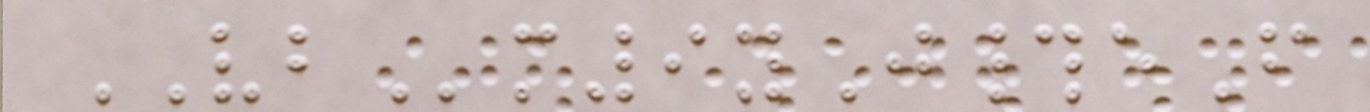VBm9yJ#eF
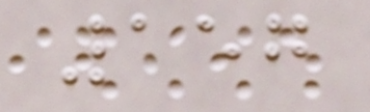157
